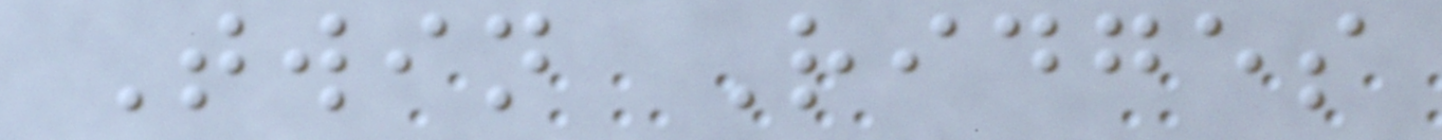Twin Ridges
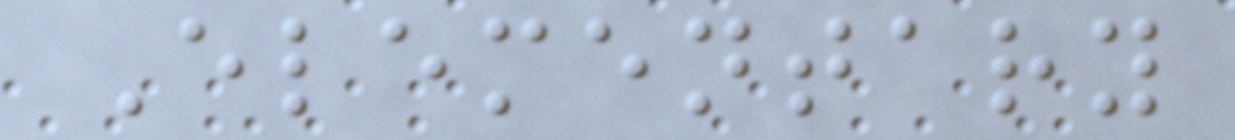Elementary
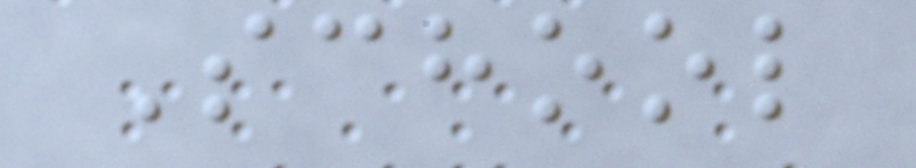School
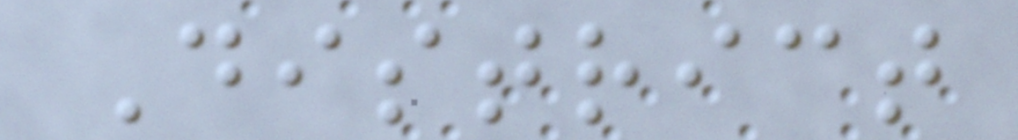District
